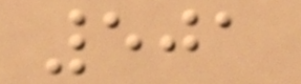501
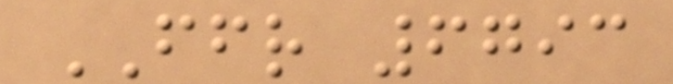FFR 6793
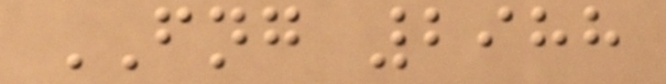FNG 2988
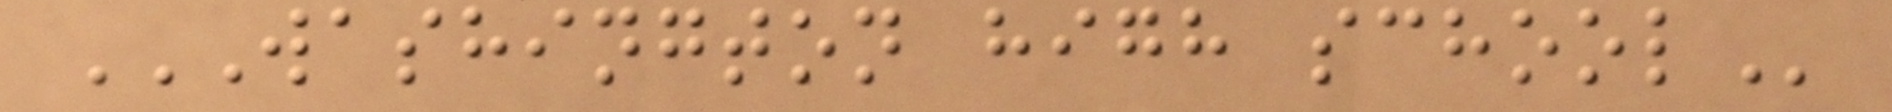WASHINGTON HIGH SCHOOL
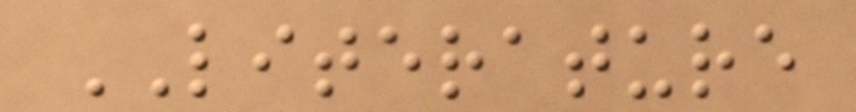LITERATURE
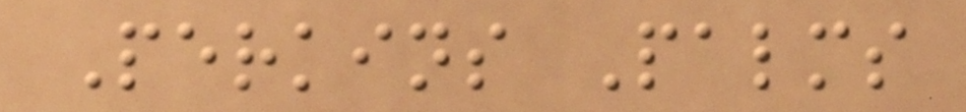Perkins Palms
